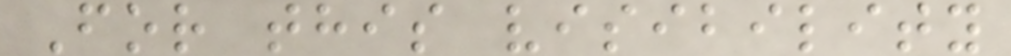For this visibility
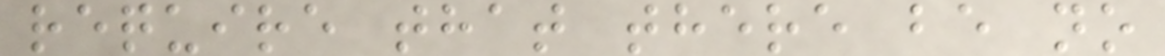require that there be no
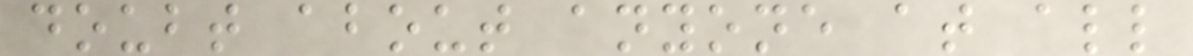doubt about anyone at all
